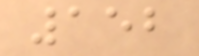152
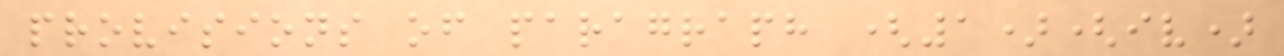provisions of paragraph (1)(iv)
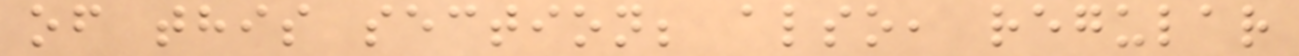of this section; also, regular
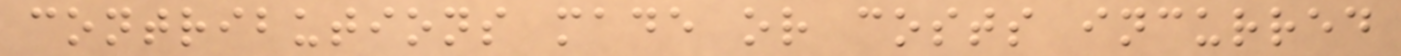contributions made or costs incurred
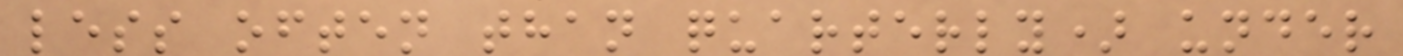less often than quarterly) under
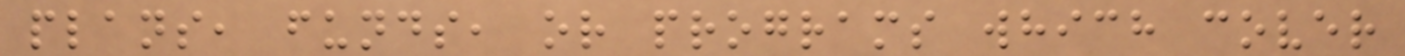plans, funds, or programs which cover
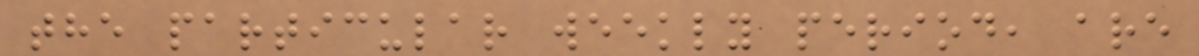the particular weekly period, are
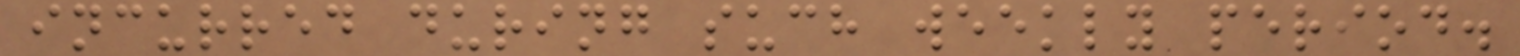incurred during such weekly period.
